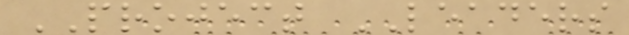PROJECT LEADERS
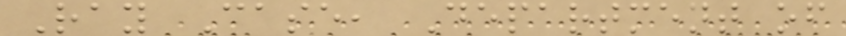Ray Case, Department of
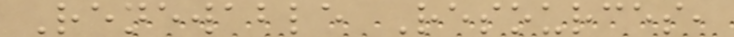Renewable Resources,
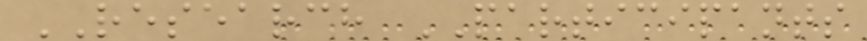RESEARCH PARTICIPANTS
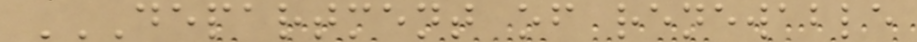DEPARTMENT OF RENEWABLE
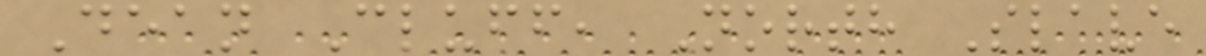Dean Cluff, North Slave
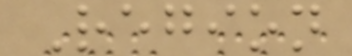Region
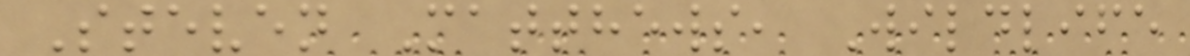Steven Matthews, Wildlife
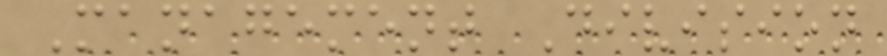Management Division
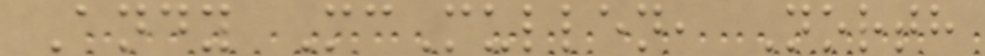Andy McMullen, North
